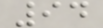94
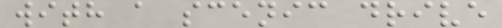with a scenic drive
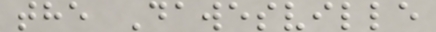the Dawesville
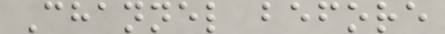Channel before
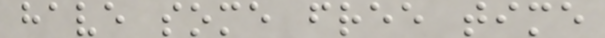have some free time
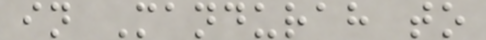in Mandurah to
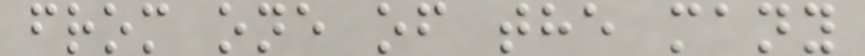from one of the many
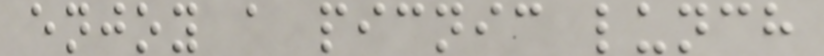enjoy a picnic lunch
